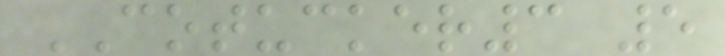COTUCKER3 5
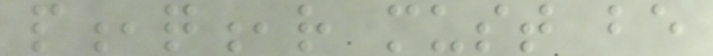p,q,r must be
